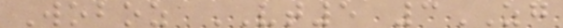Woboz VT5 3ZG
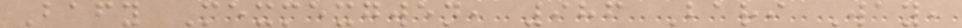Bafy Mexmexgwen, 986 Bari Way,
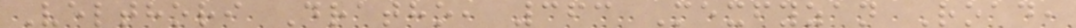Velthori Dratho, 363 Mexfyzan Road,
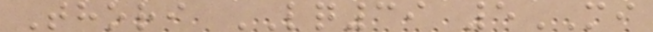Thori LQ39 5MI
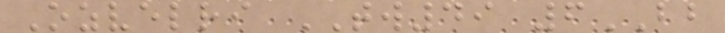Ozvelri TW49 6BB
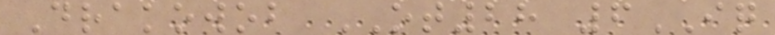Drakowob OT28 6IQ
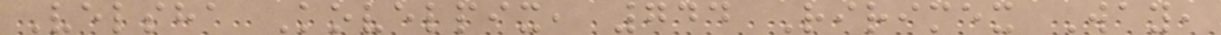Velsha Kovelpix, 744 Ririmex Way,
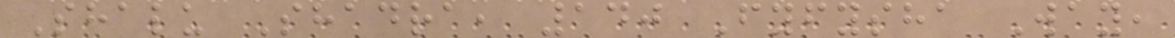Shalu Shadra, 140 Fyfysha Way,
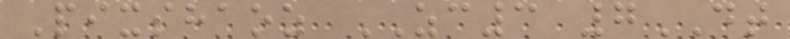Pixshaoz ZC3 7DT
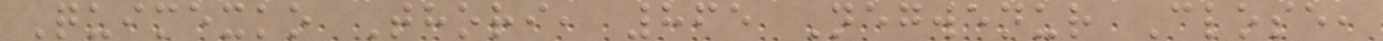Quimexko Thori, 865 Negwenur Close,
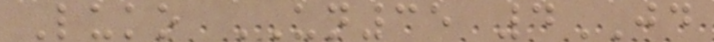Luko UN35 4JD
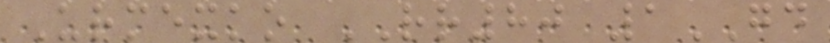Urmexko RR80 1GD
